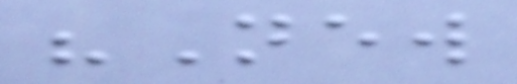"New
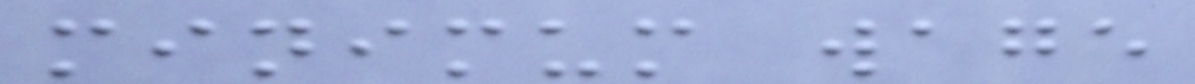minimum wage
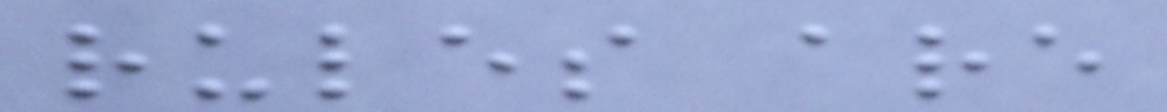rules are
